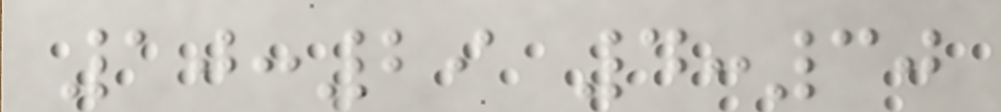10:29 4:30
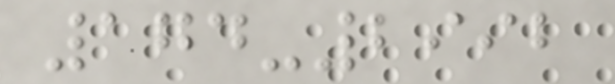174-2992
